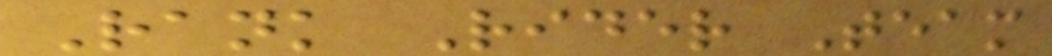Rank Rider Team
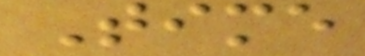Time
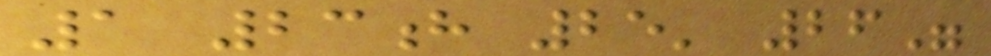1 23h 25' 26"
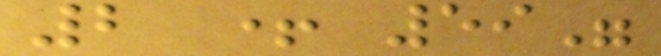2 + 59"
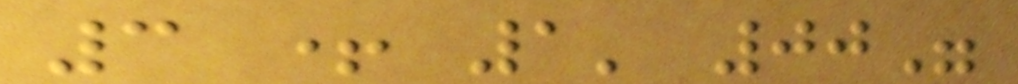3 + 1' 00"
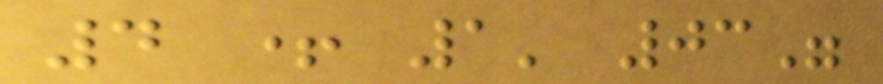4 + 1' 03"
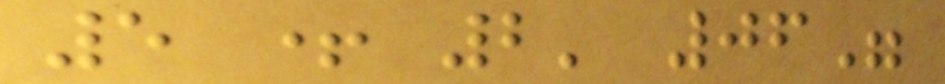5 + 2' 06"
